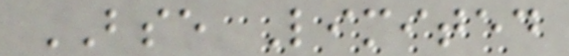BSE Limited
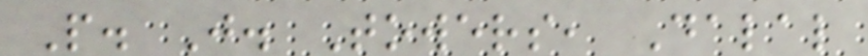P. J. Towers, Dalal
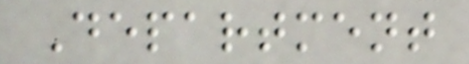Department
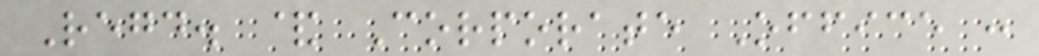Regd. & Corporate Office :
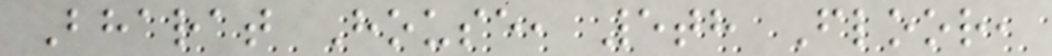Bharat House, 5th Floor,
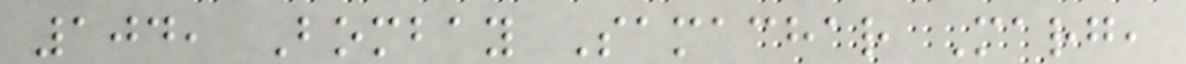104, Bombay Samachar Marg,
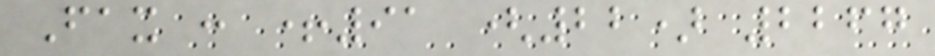Fax : +91 (22) 2267
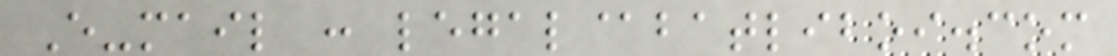E-mail : legal@batliboi.com
